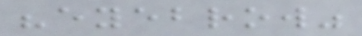"eyebrow"
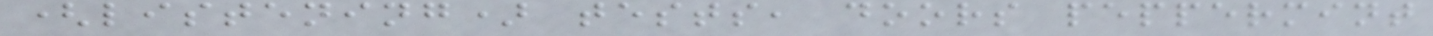(listening) tests, doors peppermint
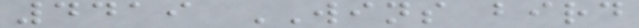4419 WINS bird
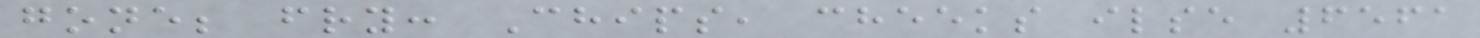gone; fry: Chips, cheeks ilse 6561
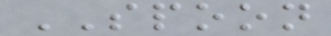SPOON
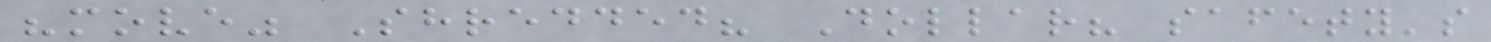"move" Shredded? Dollar? safety's
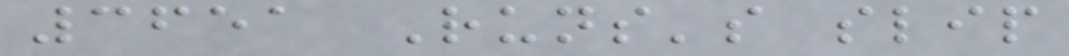3651 Runs's slip
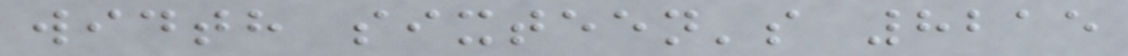width sixteen's 8215
